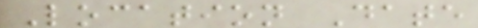Location Date
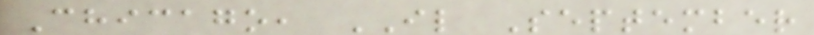Chicago, IL September
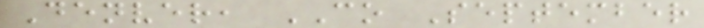Denver, CO September
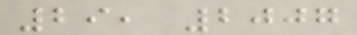29, 2007
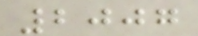2007
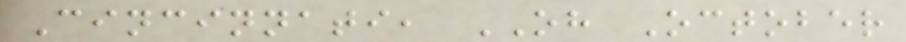Cincinnati, OH October
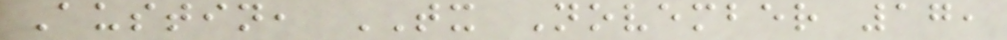Austin, TX November 17,
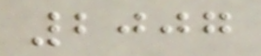2007
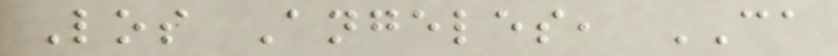Los Angeles, CA
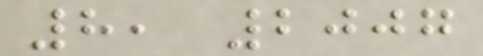8, 2007
